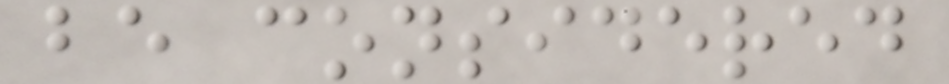be considered
